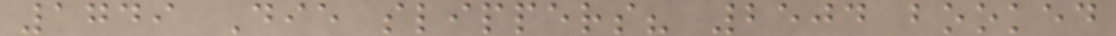1749 Die slippers? 2504 booked
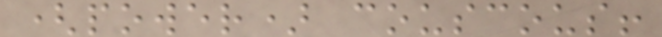(power) couscous!
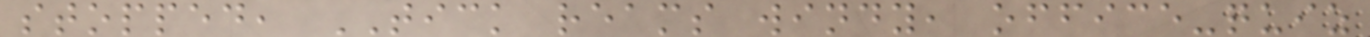stopped, TICK reams windy, office-quiz
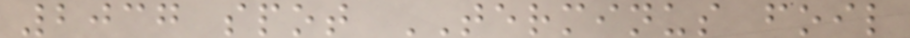2037 spot TERMINUS foil
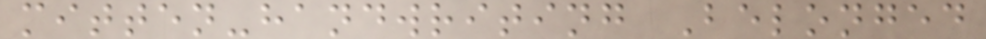mitten-handwriting Belonged
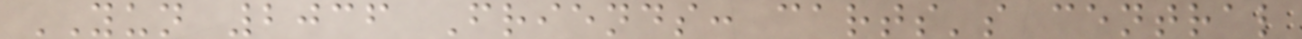YUN 2036 Friends: carts's central
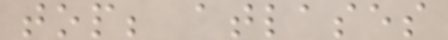top; atlases
